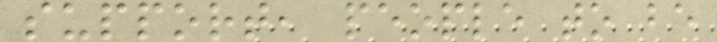support, people to be
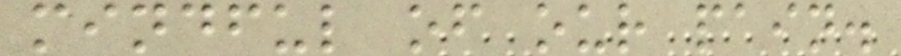mindful of our pain.
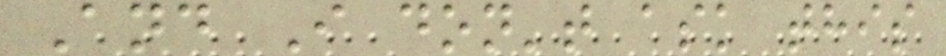And I don't ask this
